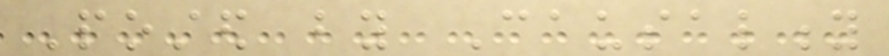Posted by Causality
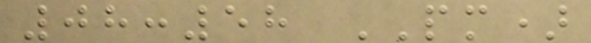08:58 PM)
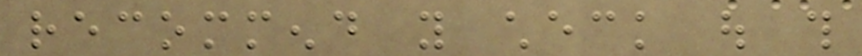recommend you check out this
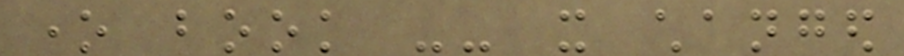one book -- it changed
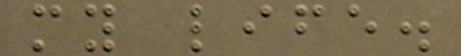my life.
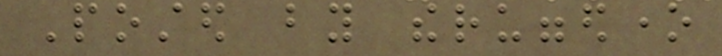Posted by theruggedone
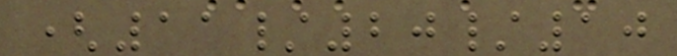(11/20/10
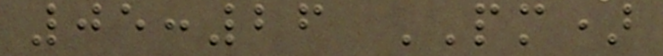05:26 PM)
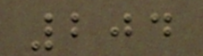204
